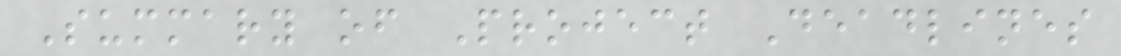Summary of Project Deadlines
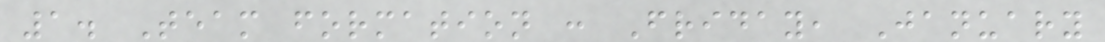1. Team formation : Friday, January
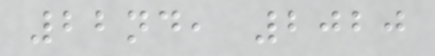22nd, 2020
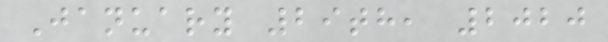January 29th, 2020
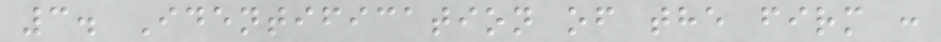3. Identification of the firm :
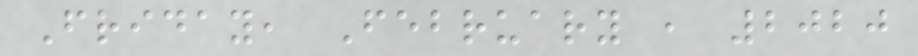Friday, February , 2020
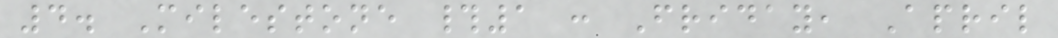4. Milestone #1 : Friday, April
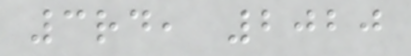3rd, 2020
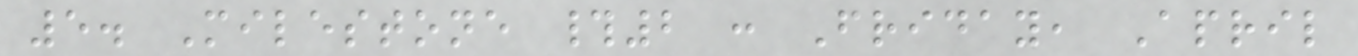5. Milestone #2 : Friday, April
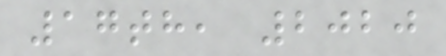17th, 2020
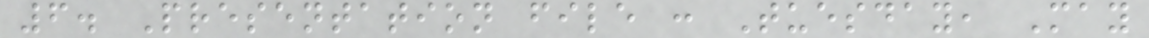6. Presentation file : Tuesday, May
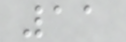11
